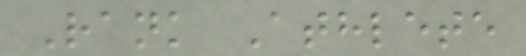Rank Athlete
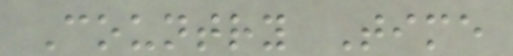Country Time
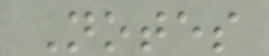Notes
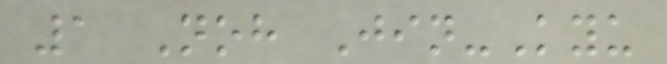1 Noh Jin-Kyu
